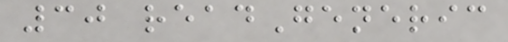30 readGeneric
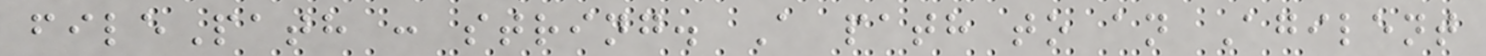filePath : string. A path to an Agilent
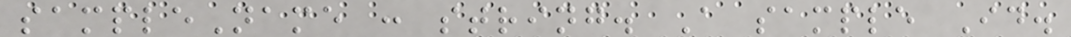sampleName : string. A sample Id.
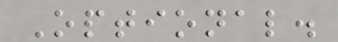Optional.
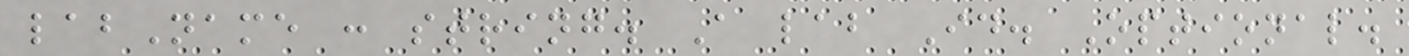labName : string. A lab Id. Optional.
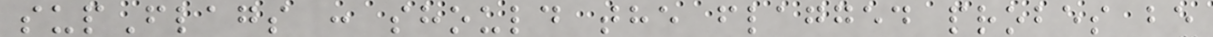supFlags : should the flagged probes be
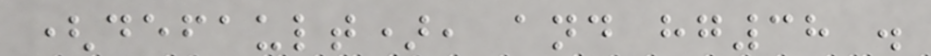(default), and hg38 .
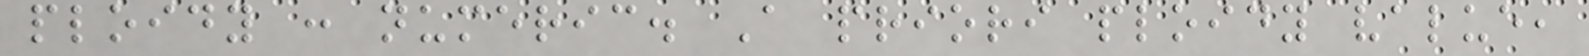ploidy : numeric. A priori ploidy value,
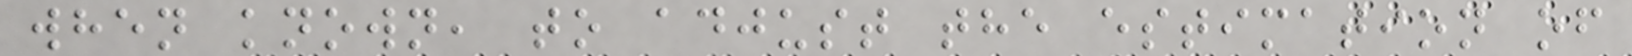when known, to adjust the estimation of
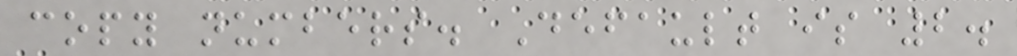copy numbers. Default is 2.
